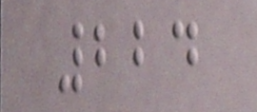224
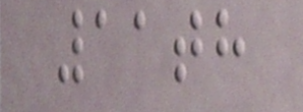11th
